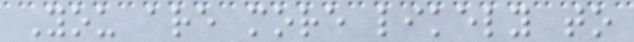You are more likely to
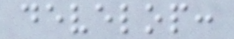develop:
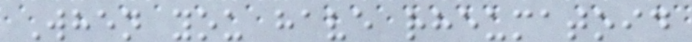When you have rheumatoid
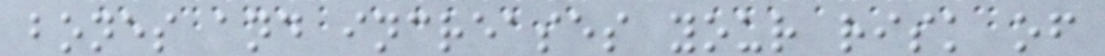bones and increases your risk of
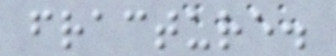fracture.
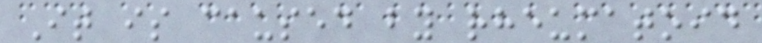It is caused by rheumatoid
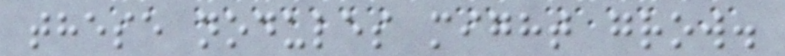these nodules might grow.
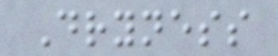Dryness
